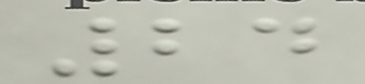24
